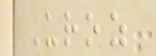Uroz
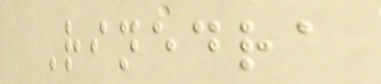Rinedra
